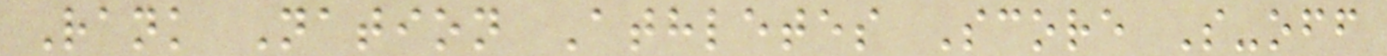Rank Nation Athletes Score S-off
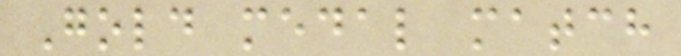Gold medal match
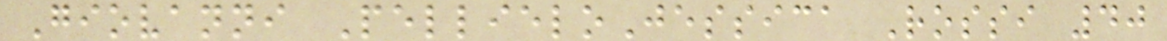Giovanni PellieloJessica Rossi 40
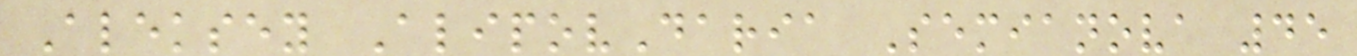Aleksey AlipovDaria Semianova 45
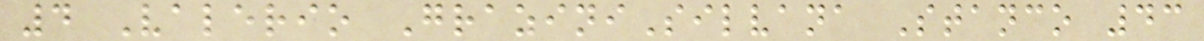4 Valerio GraziniSilvana Stanco 43
